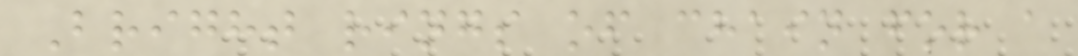Bright rings of chain for a
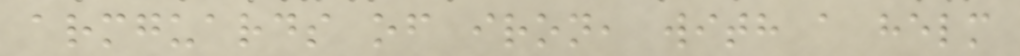armguards of iron, with a helm
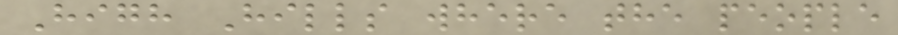High Hills where the people
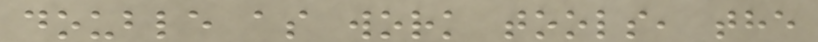double as work tools, the
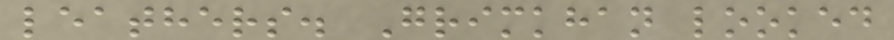leathers. Grimkhan looked
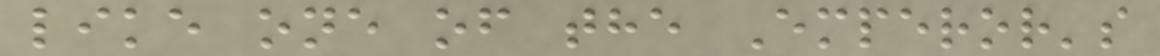like one of the Emperor's
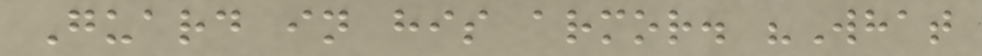Guard in his armor. "What
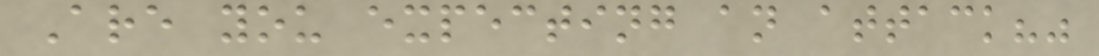Are you expecting an attack?"
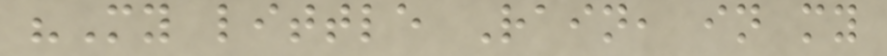"My little Rain, in my
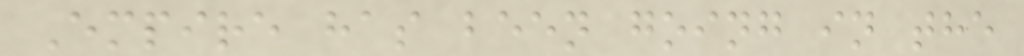Empire has been going in the
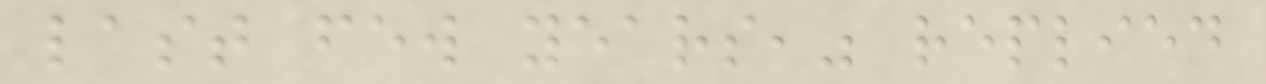last few years," replied
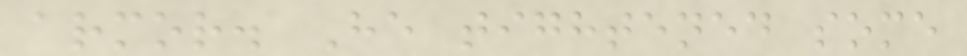armor. He tightened some
